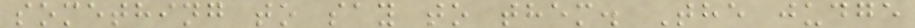something to say to them. The judge
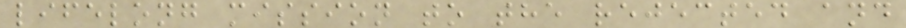lifelong mission to the rejected and
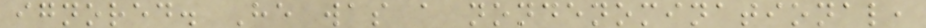ignored. He was a nondenominational,
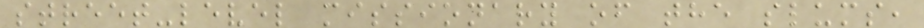street-level missionary of the slums,
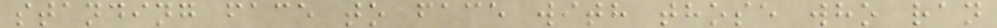standing face to face with those who ran
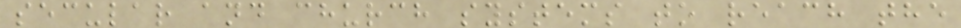secular and church systems to reach the
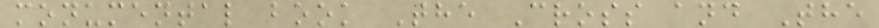monumental book The Cross and The
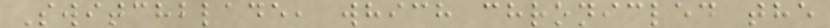Switchblade, which chronicled the
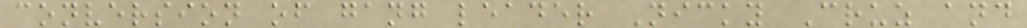conversion of gang leader Nicky Cruz and
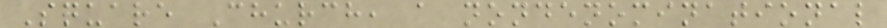Square Church, a nondenominational
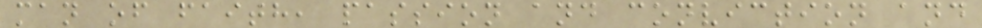man of faith, passion and conviction and
